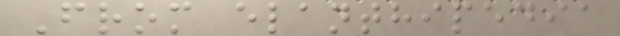From elanthipedia
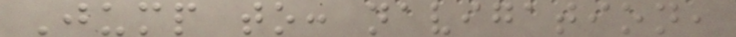Jump to: navigation,
